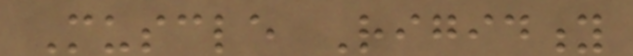Muscle Rigidity
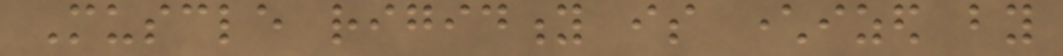Muscle rigidity is characterized by
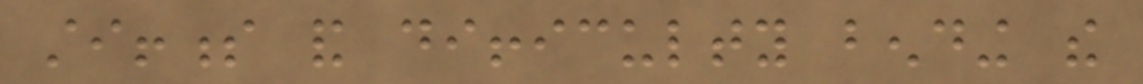stiffness and difficulty bending the
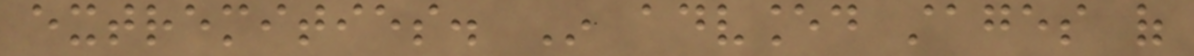extremities. In advanced stages of
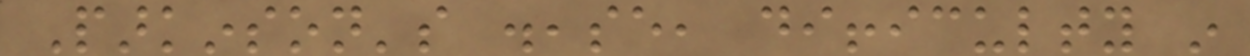Parkinson's disease, difficulty in
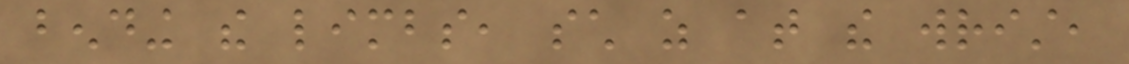bending the limbs, such as at the wrist,
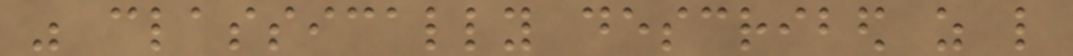was classically described as like
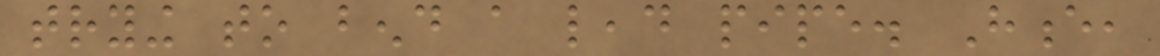trying to bend a lead pipe. Hence,
